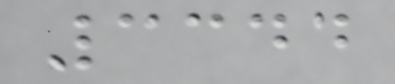3344
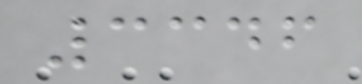3346
